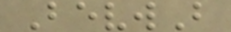BevwB
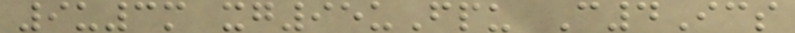9u3m xg95uFpu C4Ics
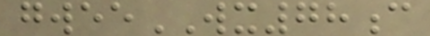gweeWX78c
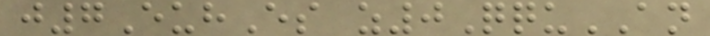j7EuhEs z0QquAN
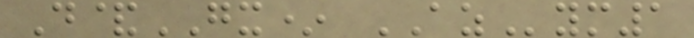D&GX* AZym1
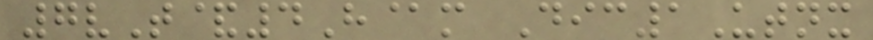7vT&4H@m Dic1Utnx
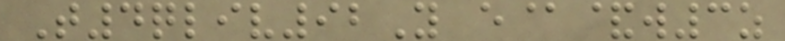T4qliv92Y e@&w3z
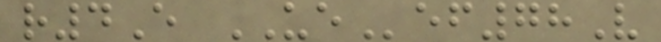r4E UEef78V
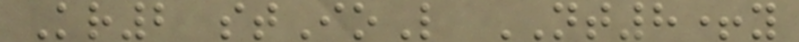Kr2 stIoL NT8+y
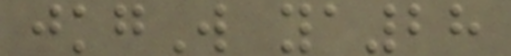jkgW ya28
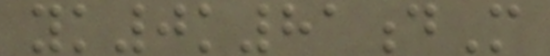yk0k81dM
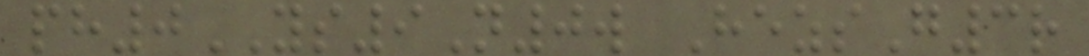ph0YS9N0w HezsG3r
